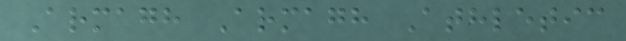Armagh Armagh Athletic
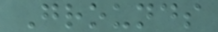Grounds
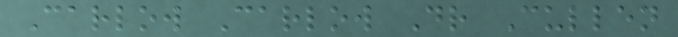Carlow Carlow Dr Cullen
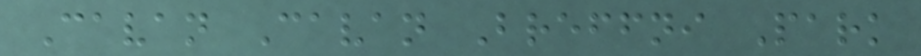Cavan Cavan Breffni Park
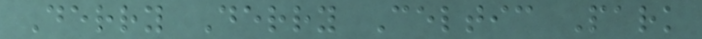Derry Derry Celtic Park
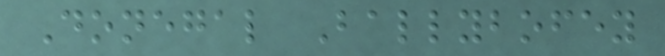Donegal Ballybofey
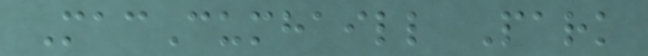MacCumhaill Park
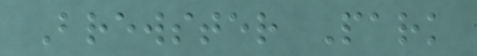Brewster Park
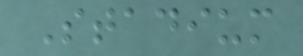Stadium
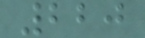220
